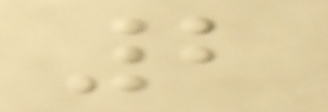2
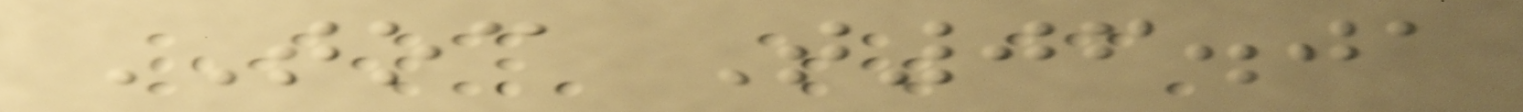TOC T06.01
